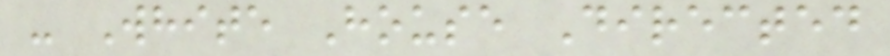- White House Directed
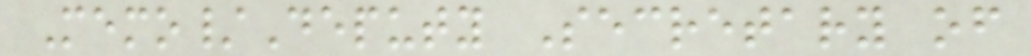Memo/Deputy Secretary of
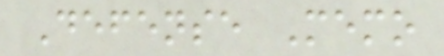Defense Memo
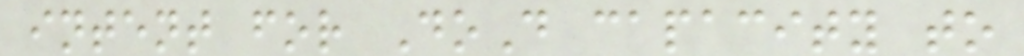intent for DoD capacity to
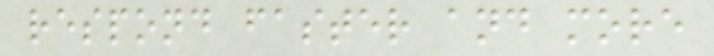respond faster and more
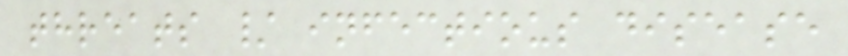threats / infectious disease
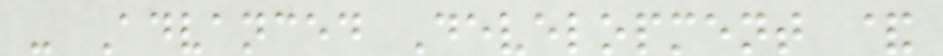- Advanced Development &
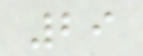29
